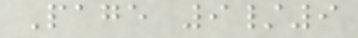Page 9/9
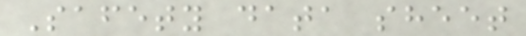Safety data sheet
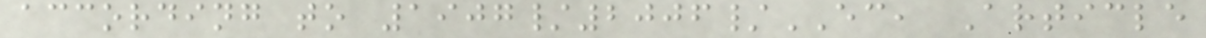according to 1907/2006/EC, Article
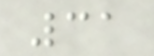31
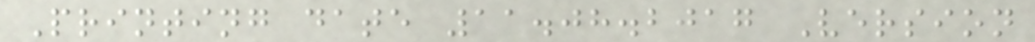Printing date 11.08.2017 Version
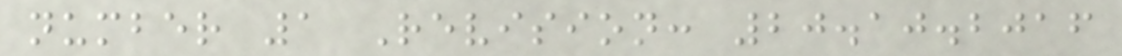number 1 Revision: 20.10.2016
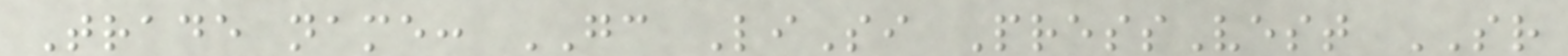Trade name: GC LiSi PressVest SR
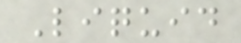Liquid
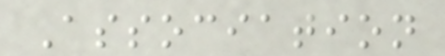Association
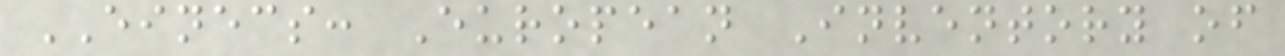EINECS: European Inventory of
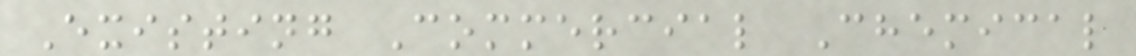Existing Commercial Chemical
